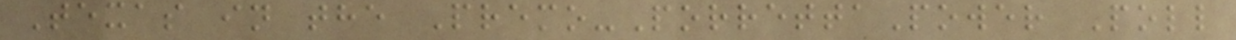Texas in the Premo-PorrettaPower Poll
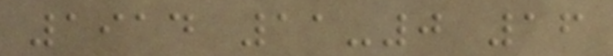1914 11-0 16
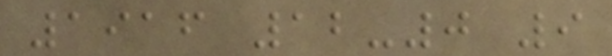1916 12-0 9
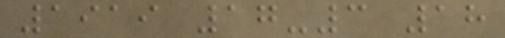1919 17-3 18
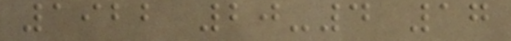1922 20-4 17
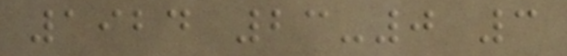1924 23-0 3
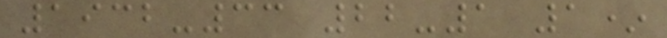1932-33 22-1 1*
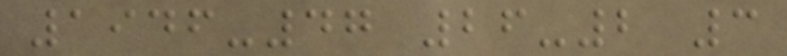1946-47 26-2 3
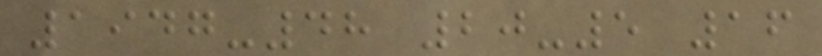1947-48 20-5 16
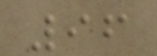96
